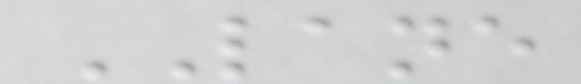LANE
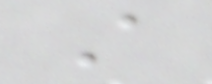A
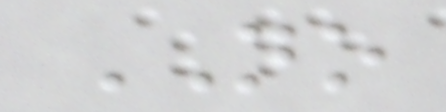NO
